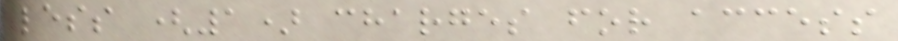less (1) charges for access
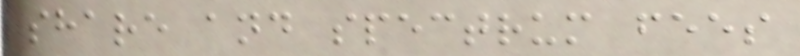share and spectrum fees
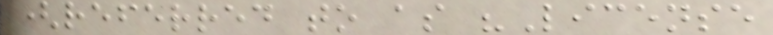(referred to as "License
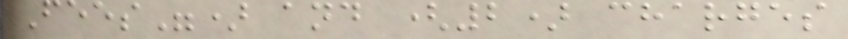Fees") and (2) charges
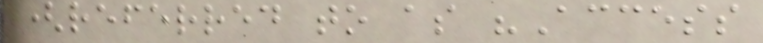(referred to as "Access
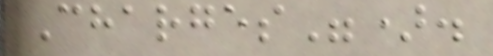Charges").
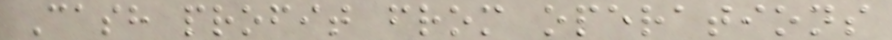Cash profit from operations
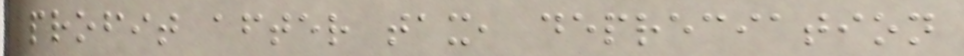profit after tax, depreciation
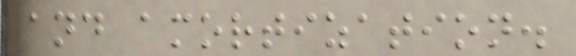and amortization.
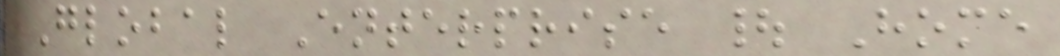Global Enterprise | Home
